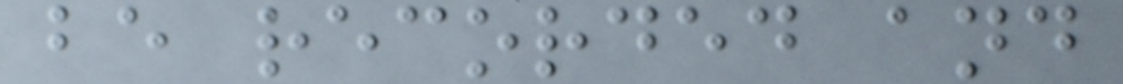be recorded and
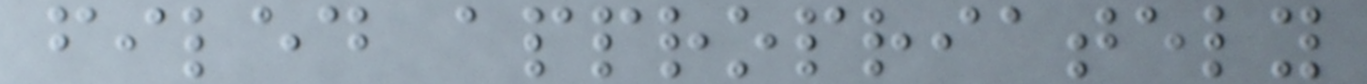filed appropriately
